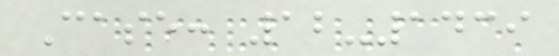Case: 12-1439
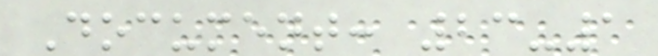Document: 23-1
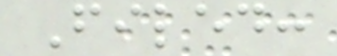Filed:
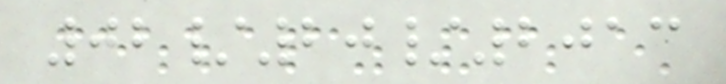02/20/2013
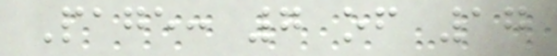Page: 7 of 17
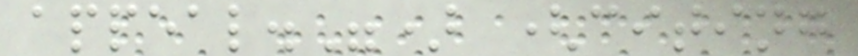appeal.") (citing
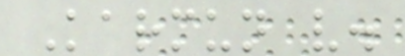Karmun v.
